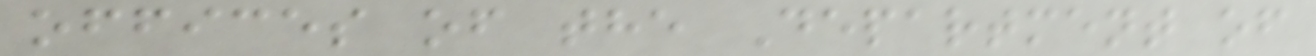offices of the Department of
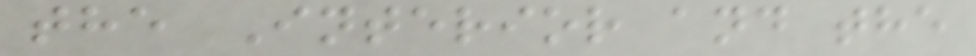the Interior and the
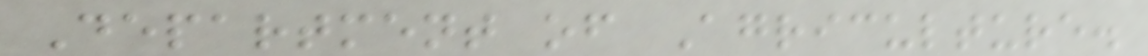Department of Agriculture.
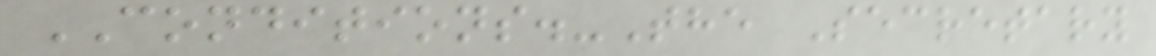CONDITIONS.-The Secretary
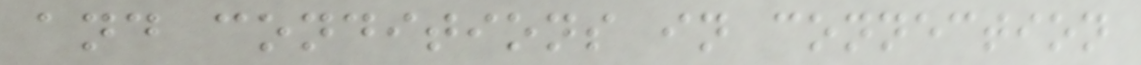and conditions in connection
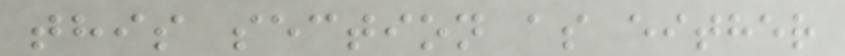this section as either
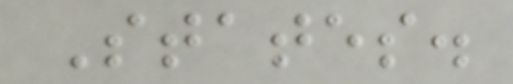States.
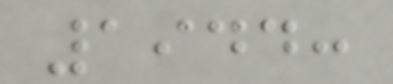1944:
